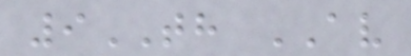9TH AV
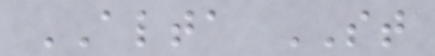ALTA ST
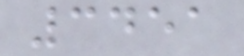3451
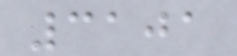3101
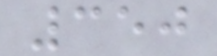350
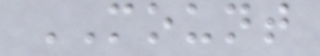MOUNT
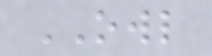OWL
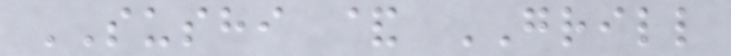SUSHI & GRILL
